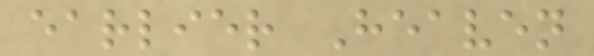earlier Heaven
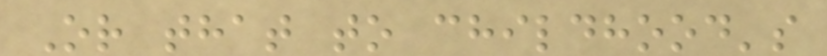Or that to childhood's
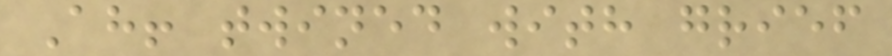Ah! twined with grief
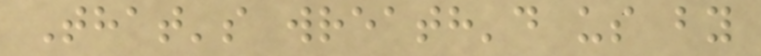That's wreath'd us by
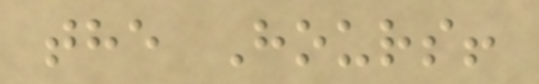the Hours!
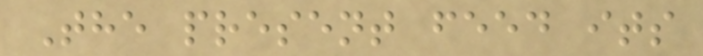The present feed its
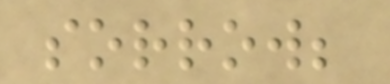sorrow;
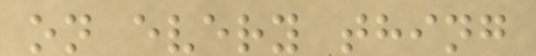on every thing
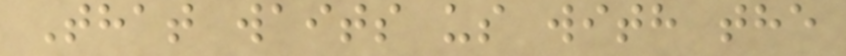That waits us with the
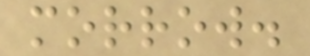morrow.
